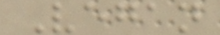Vegan
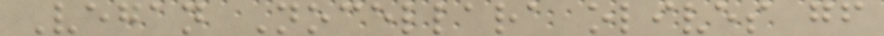Vegan Nocellara olives gf
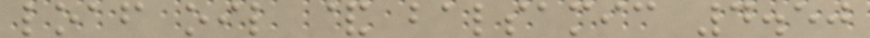loaf oil & balsamic 4.50
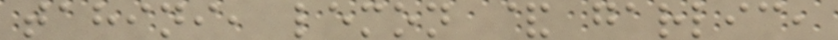tahini, lemon & garlic,
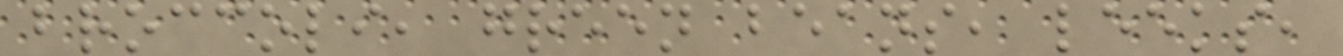broccoli, green beans, leeks,
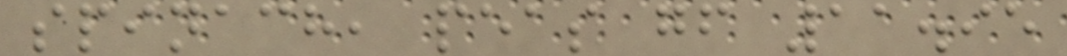spinach, peas gf 11.95
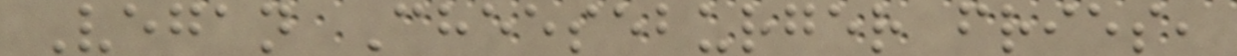Vegan Cheeseburger fries,
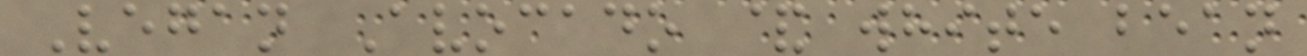Vegan Avocado & white bean
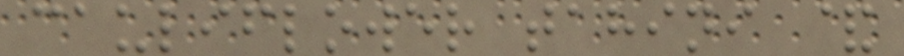cauliflower tahini &
